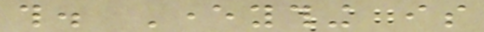this. Everything is
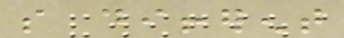so different
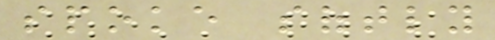spoke softly
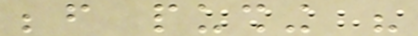before pushing his
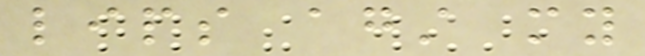lips against my
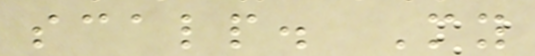scalp. My
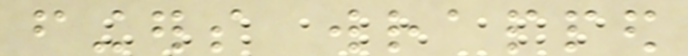fingers wrapped
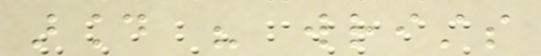around his wrists
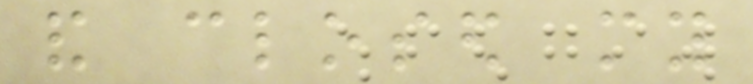and closed my
